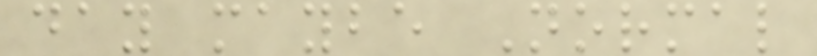day maybe Normal
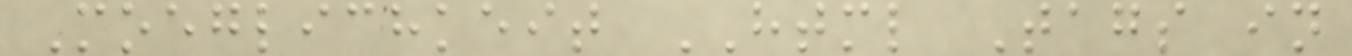Moeglichkeit HTML Tags in
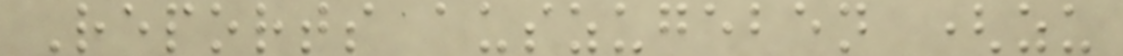Reports auszugeben (zu
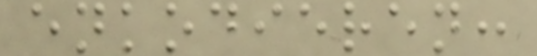enkodieren:
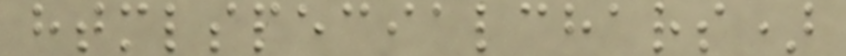htmlspecialchars)
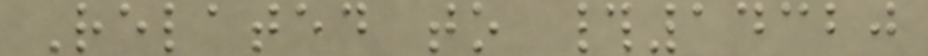Related to #14320
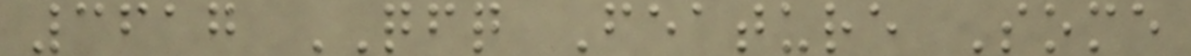3617 QFQ Feature Some
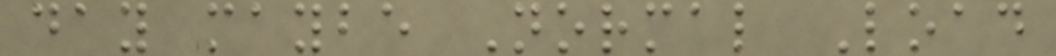day maybe Normal Load
